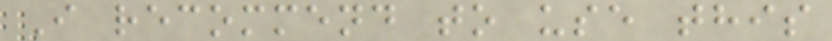I recommend to use this
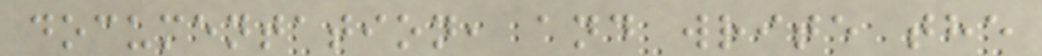documentation, and write the
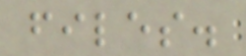files.
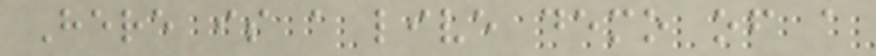Here is a live demo of a
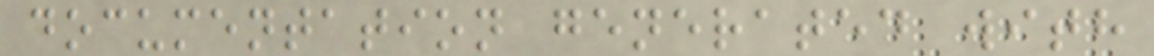documentation generated with
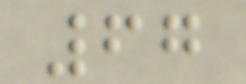67
